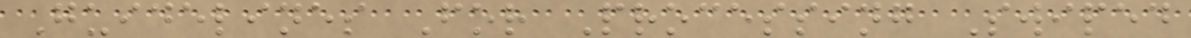Guidelines For Processing Swiped
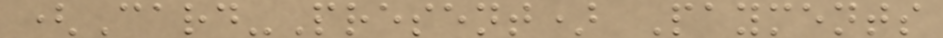(Card-Present) Payments
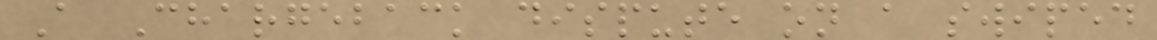A Chargeback dispute on a swiped
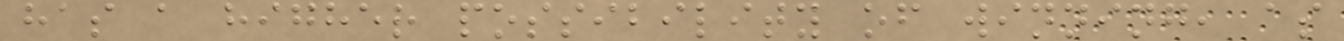has a higher possibility of winning, as
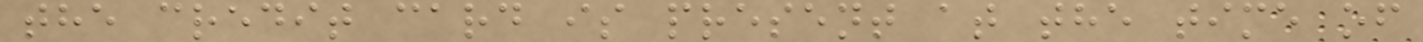the credit card is present at the time of
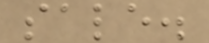sale.
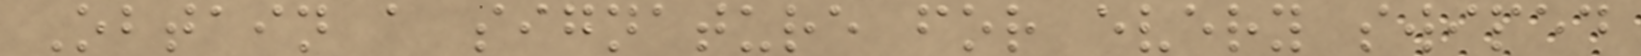Obtain a signature for every swiped
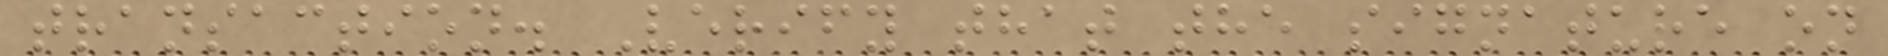transaction. Verify that the signature on
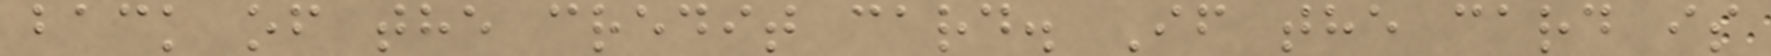back of the credit card. If the card is
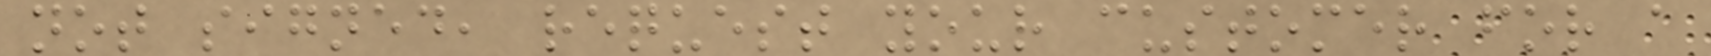not signed, request your customer for a
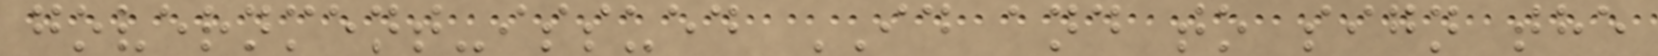government-issued ID and to sign the
